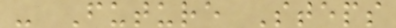- Future Steps
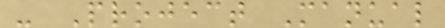- Project Manual
